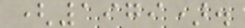(1979).
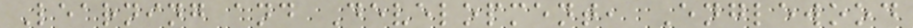Learning and Development, Englewood
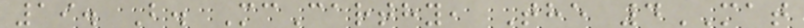19. B. McCarthy, The 4MAT
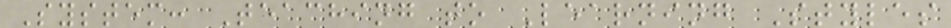System: Teaching to Learning Styles
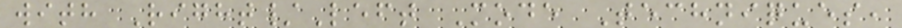with Right/Left Mode Techniques,
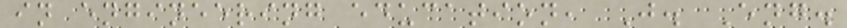in engineering education, J. Eng.
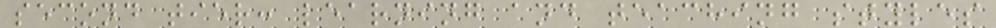second tier: learning and teaching styles
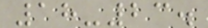18-23.
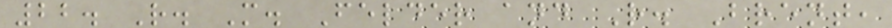22. R. M. Felder and R. Brent,
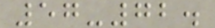57-72.
